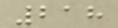218
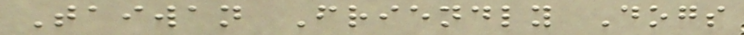Taiwan Friendly Dogs
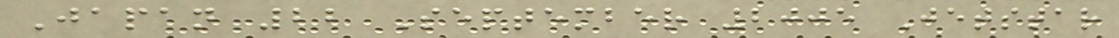Japan 22 September 2005 Jetstar
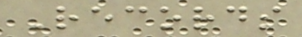Records
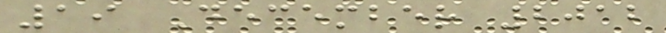19 December 2012
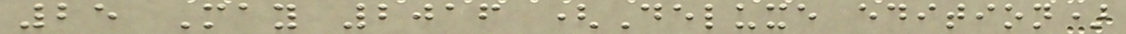25 May 2016 (Deluxe edition)
